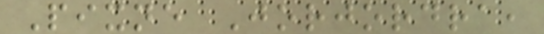Pixne Jorjordra,
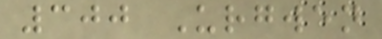300 Urgwen
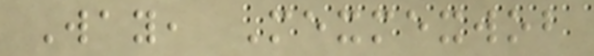Way, Mexmexwob
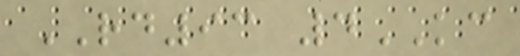RD93 4KC
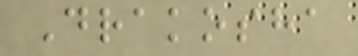Drakosha
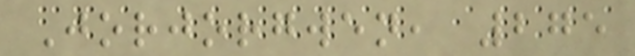Jorjorgwen, 275
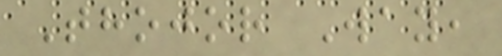Thojor Way,
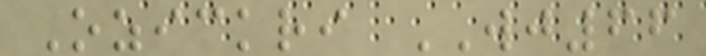Ozickri WJ66
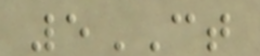5CT
